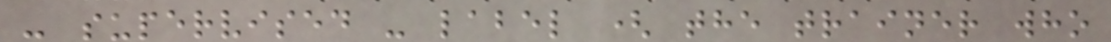- supervised - label ( the trainer who
